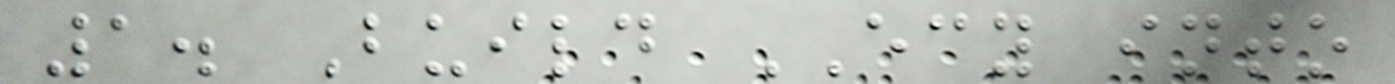1. Build ECY into
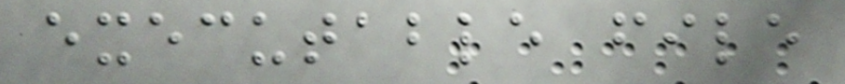executable file
